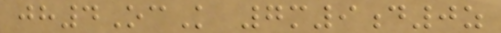jh4OcK 7m9d0z
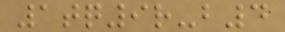1tq9r-b4
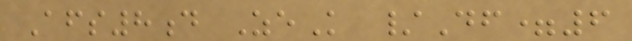Afs8d ZeK /Df=6
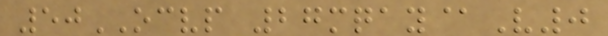50OCVP 27mqay@V0
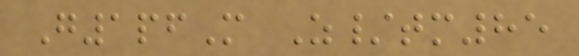G1pfM Z/tm85
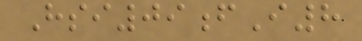Hsi09fI8
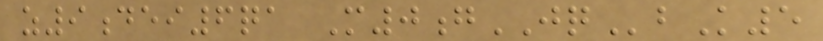z9dei6qa M0gJQbK5
